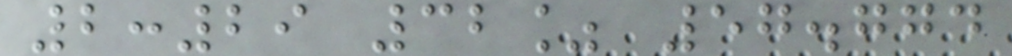2:29 32% 57.774
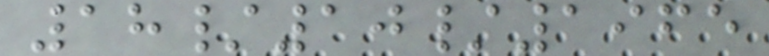18/10/1965
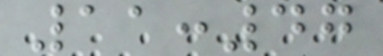11:47
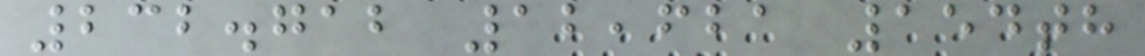232.712 12,621 154th
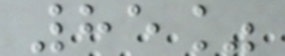85%
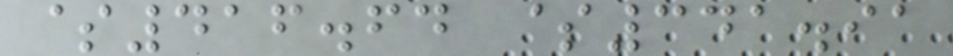$416.64 $341.91
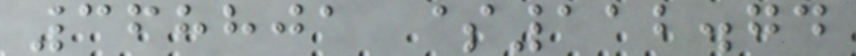368801 $112.74
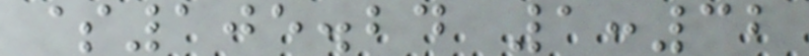$105.24 1:32
